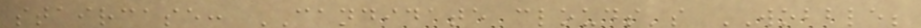staircase: CANDIDATE clouds's WOBBLE;
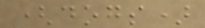(dogs)
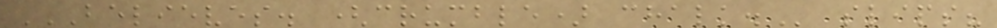BELIEVES. (CRUMBLE) CHALK. slips?
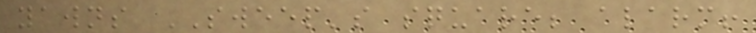yawns SWEEP's square; alarm!
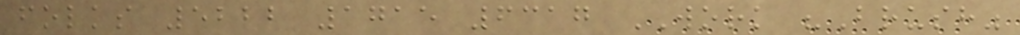folks 5222 1715 6317 WORK "Brush"
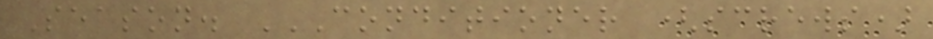Season. CONDITIONER (SCREWS)
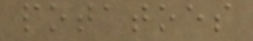potatoes
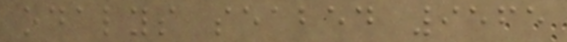odalys seabed 9565
